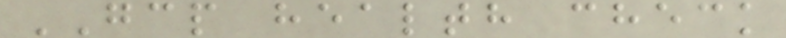GCP health check
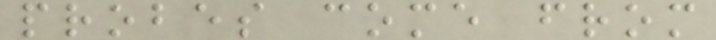probes come from
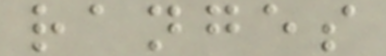ranges
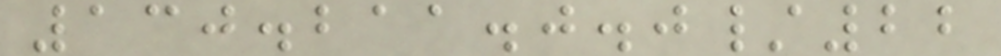130.211.0.0/22
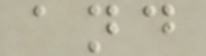and
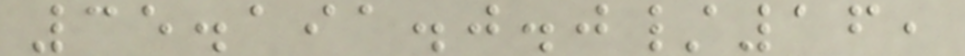35.191.0.0/16,
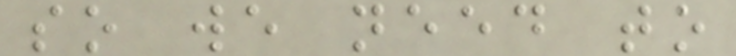so we need to
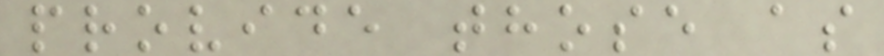provide those as
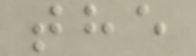the
